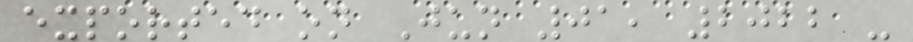exported on Jun 01, 2022 -
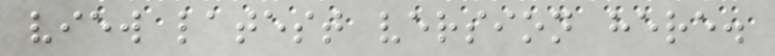view latest version here.
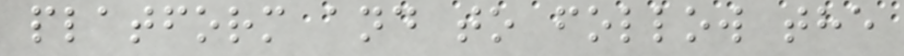platform and to follow the
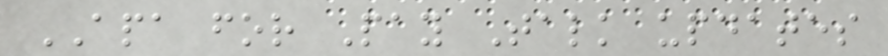APA for Pay Talk updates
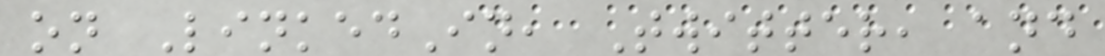on LinkedIn, Twitter, and
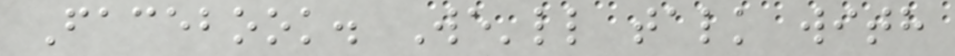Facebook. We'll talk with
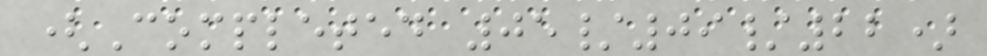(Completed 05/09/22)
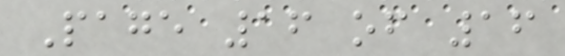Page 16 of 16
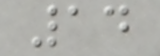14
